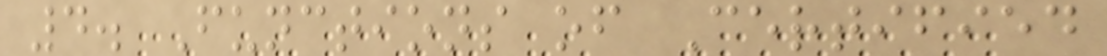4. Functions of Certified
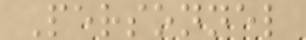Personnel
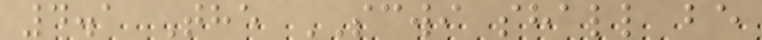4.1 The SCWI shall be
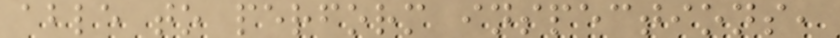able to perform inspections,
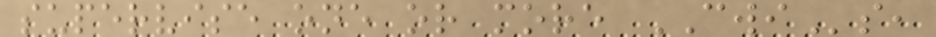supervise one or more CWIs,
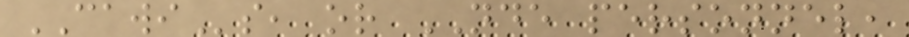CAWIs, or NDE personnel,
